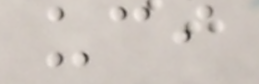uci
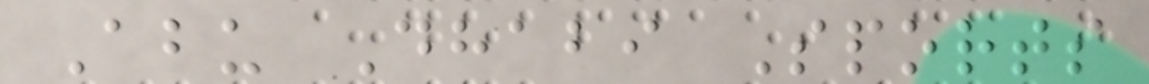Abu Dhabi Sports
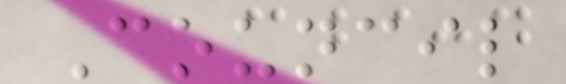Council
